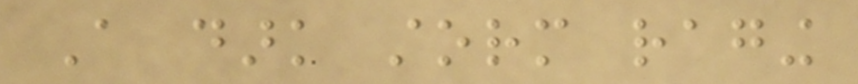A dark storm raging
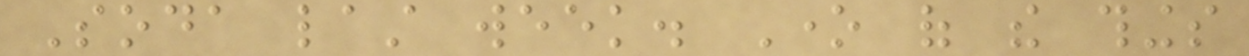Soda last week. One of the things
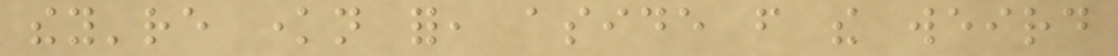they're known for, aside from the weird
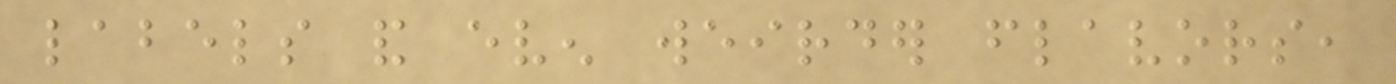labels and even weirder flavors,
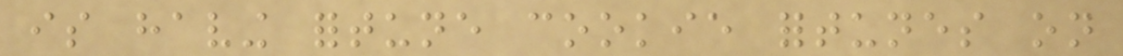is having fortune cookie fortunes on
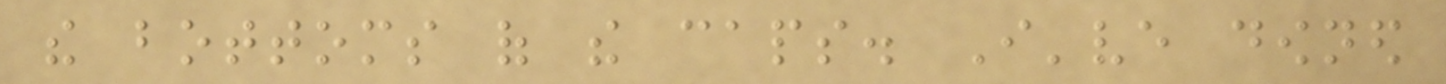the bottoms of the caps. I've downed
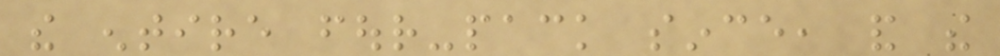the entire four-pack since, and the
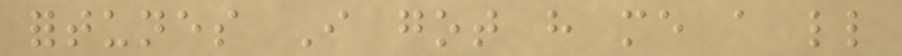fortunes I got have me a little
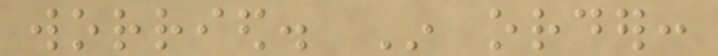worried. In order:
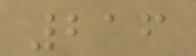216
